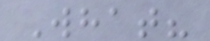What?
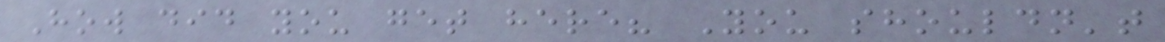How did you get here? You shouldn't
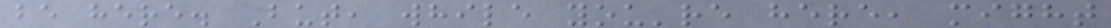be here. But, while you're here, might
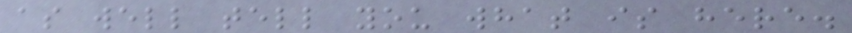as well tell you what is here.
